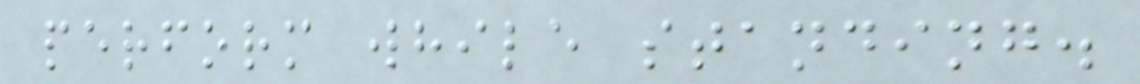perform while standing.
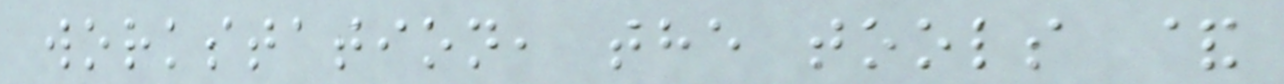workstation, the tools &
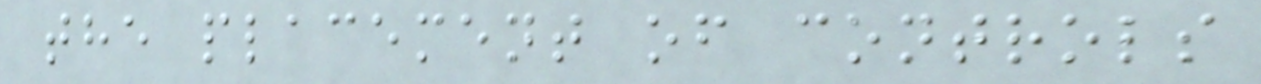the placement of controls
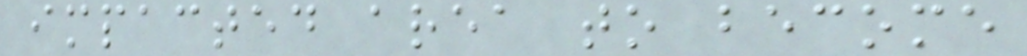impacted area to become
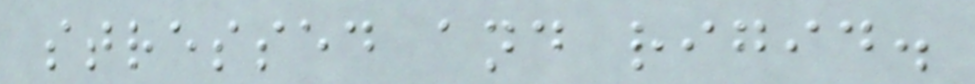stressed and rigid.
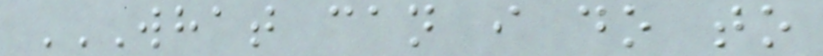WHAT CAN I DO TO
